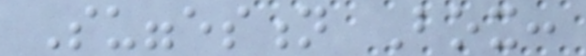Suggestion Box:
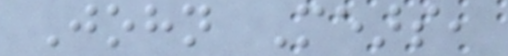John Mears,
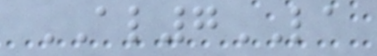AL7LA
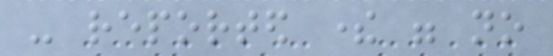- reported there were no
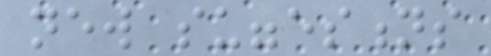new suggestions
